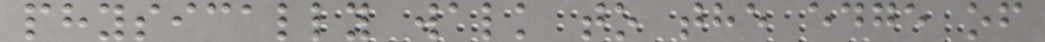physically walk to the edge of
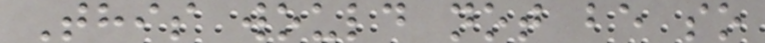This would not be so
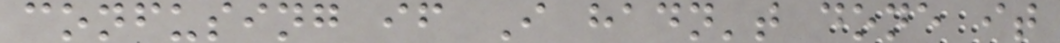confusing if I hadn't done it
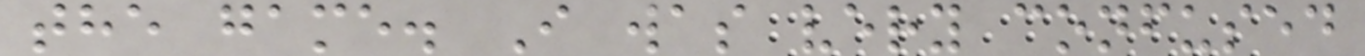the game. I was very confused
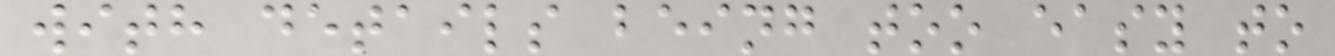with details being too easy to
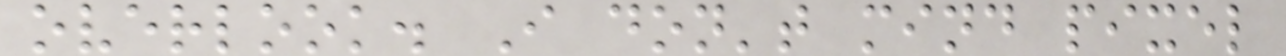overlook. I don't mind pixel
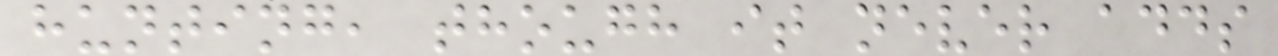hunting, though it never adds
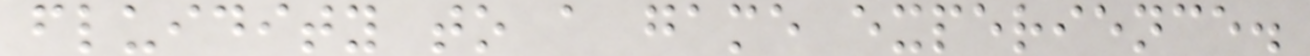fluidity to a game experience.
